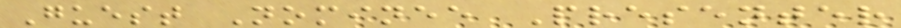Guest Nominee Presenter
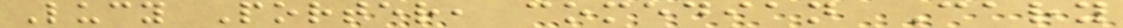Lucy Porter, comedian Cary
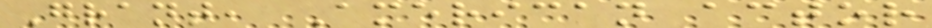Grant, American actor
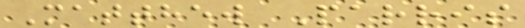Matthew Parris
